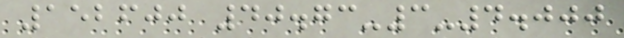152600 40.73-3-4.000
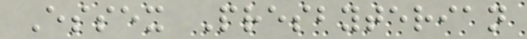Essex Presbyterian
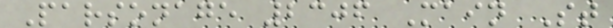Parsonage 2306 Main St
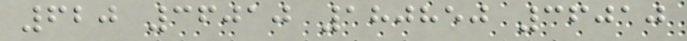620 36010 180850 36010
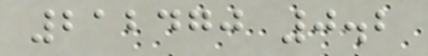212470 0.2
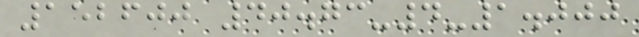152600 40.73-4-1.000
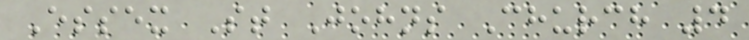Essex St Johns Church 4
